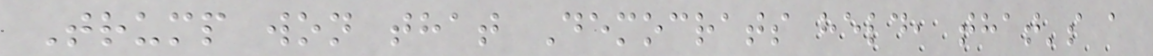Trump won that Democrats held, that's a
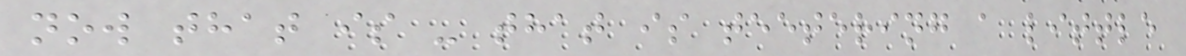now that is - that is teetering a little
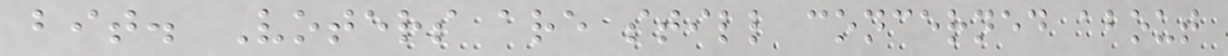bit. Voters are still concerned about
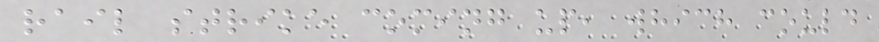rail strike coming up, which could
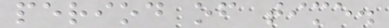period of time.
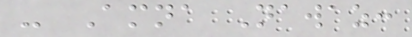- Amna Nawaz:
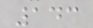143
